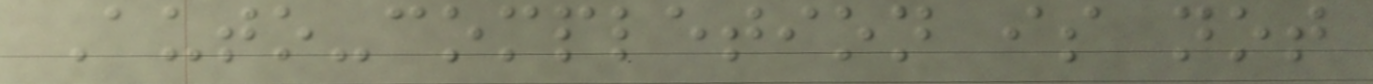Auto-completion is not
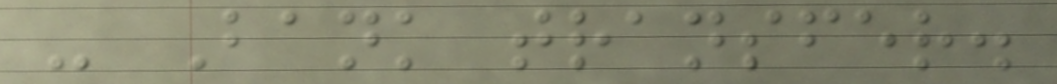- Bank transfer.
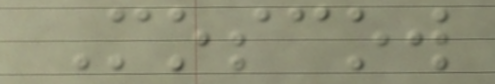Moscow
